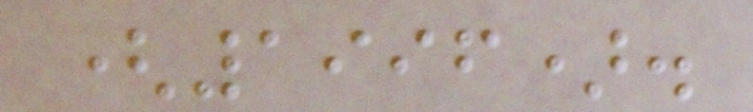(1996).
